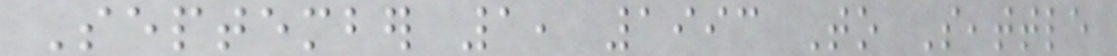September 1, 1993 To Seattle
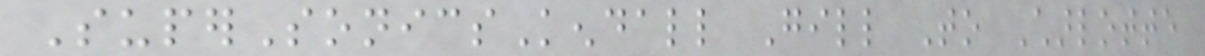SuperSonicsKendall Gill To Charlotte
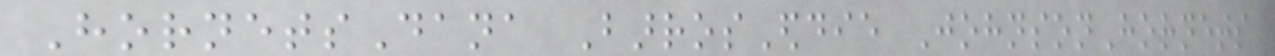HornetsDana BarrosEddie JohnsonHornets
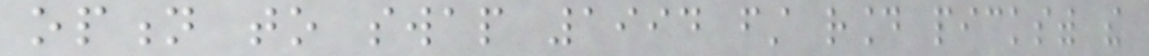option to swap 1994 first round pickswith the
